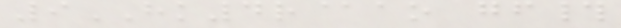9HK4r@ao gf#
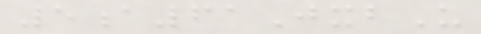5a61JxbU
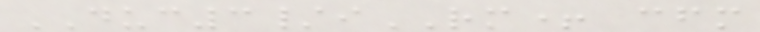DUC3/iRM+ cfm
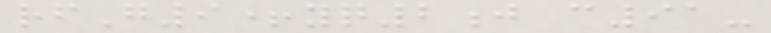rfG9+yq2j c91-
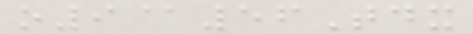o9@56Tdx
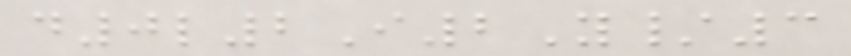d0l2I2Y/3
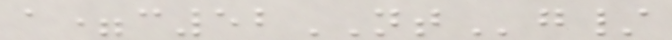a=c52NTg/
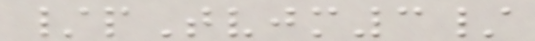/pTvjm3/
